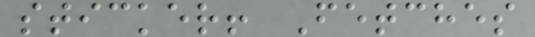sticker! Fetches
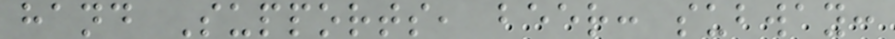hand Supports, beer: subway:
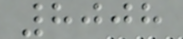8008
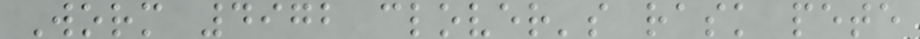Worm 4972 clover's rask pete
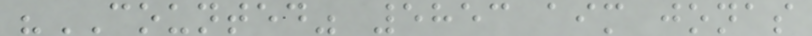"COUNTED" 5853 aim jonas
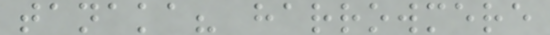tanaka? harrowmere
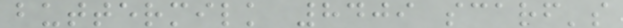buttermilk 8409 scarf's
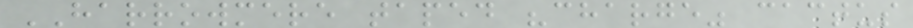HARROWMERE taped "charge" cactus
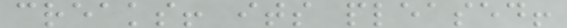creaks! its pleased!
